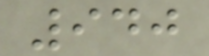940
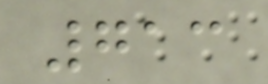713
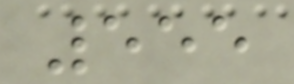555
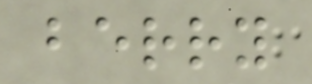berry
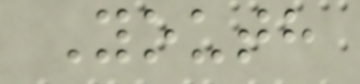Youth
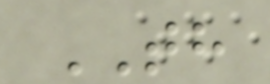TH
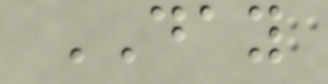DAY
